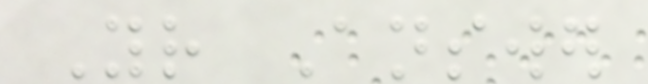Your Answer
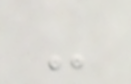-
